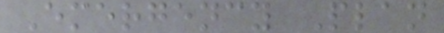Emergency Plan
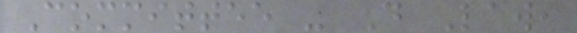Committee - D Law,
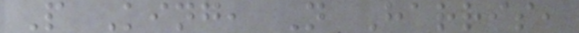P King, N Harris,
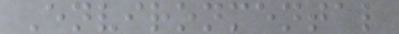Environmental
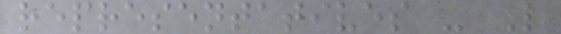representatives - L
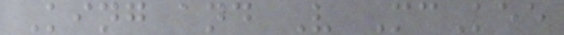King and V McKee
